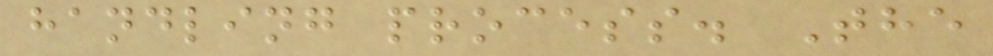handling process. The
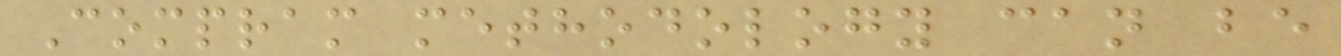Compram methodology can be
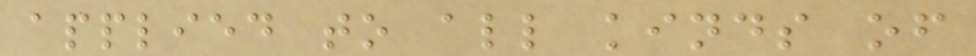applied to all kinds of
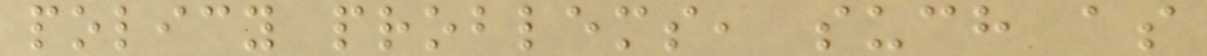policy problems, such as
